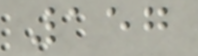157
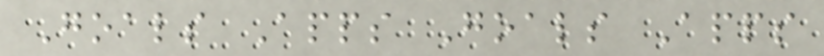Goals Apps Goals Apps
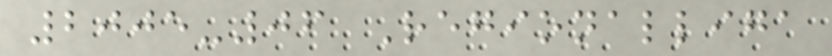2005-06 Regionalliga
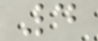4
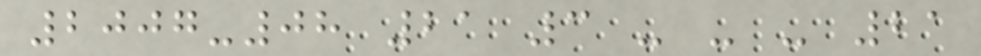2007-08 21 3 - - - 21
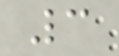3
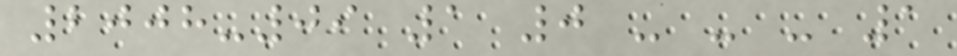2008-09 1 0 - - - 1
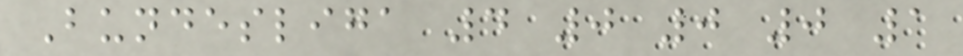Bundesliga 4 0 0 0 1
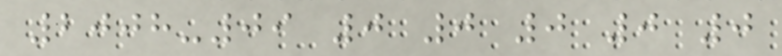2008-09 0 0 0 0 0
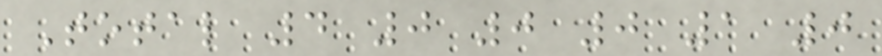Total 4 0 0 0 1 0
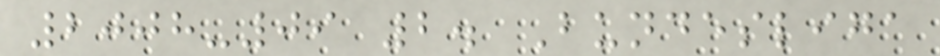2008-09 2. Bundesliga
